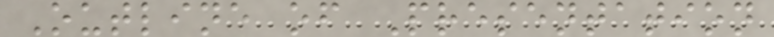Outline of Presentation
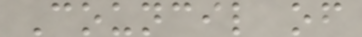Council of
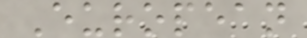European
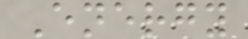Energy
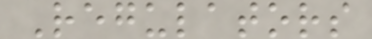Regulators
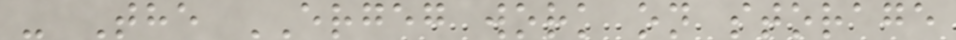- The ERGEG work on storage
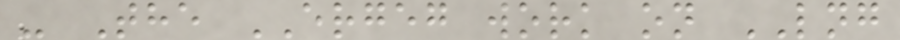- The ERGEG work on LNG
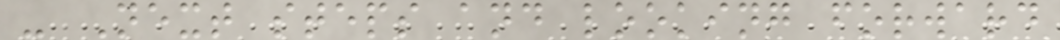- Next steps and looking forward
